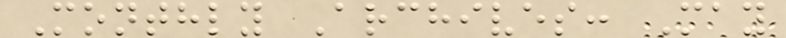Monthly Archives: May
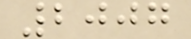2007
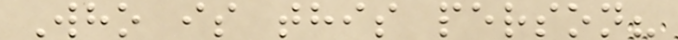Who is this person?
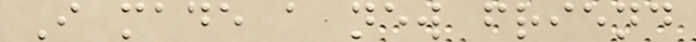I made a new friend
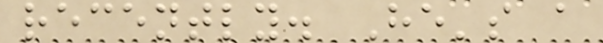recently. He's a
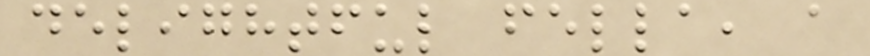delightful fella, a
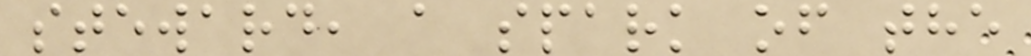steward, a spark of the
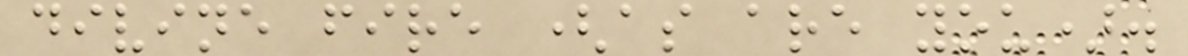divine fire (as are you).
